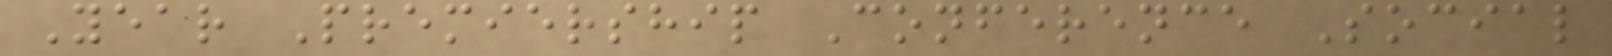Year Premiership Conference Social
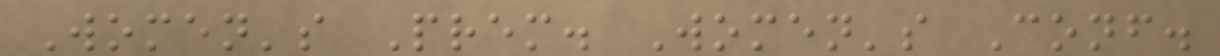Women's Prem. Women's Conf.
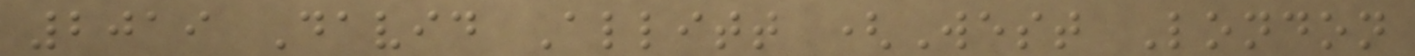2019 David Allitt (West London
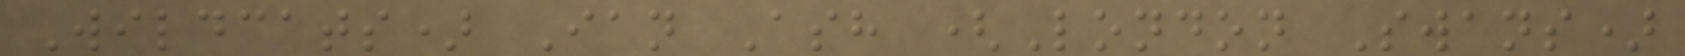Wildcats) Ian Ash (London Swans)
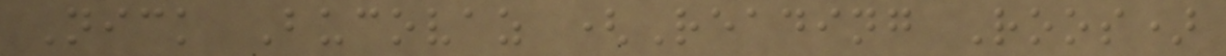Nick Bucovaz (Reading Roos)
